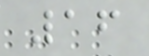16
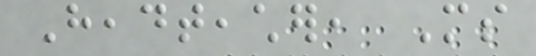Headteacher, Ms
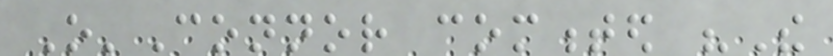O'Connor commented "The
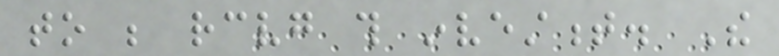to be receiving this investment. The
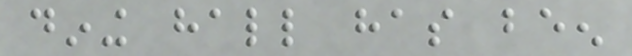dining hall has been
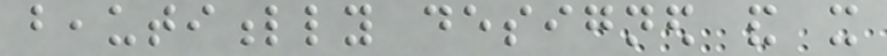beautifully designed and it
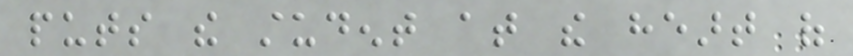puts the student at the heart of
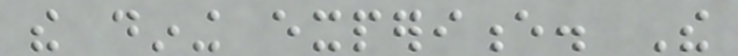the dining experience. The
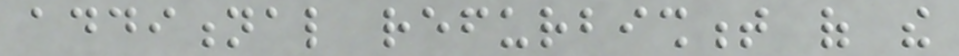additional refurbishment of the
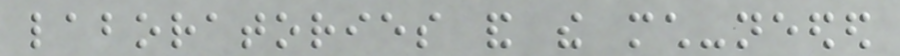laboratories and the much-needed
